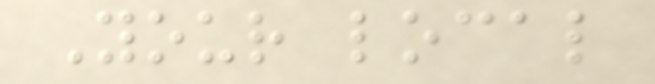Your local
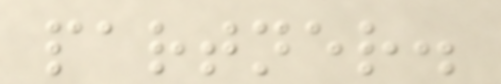partner.
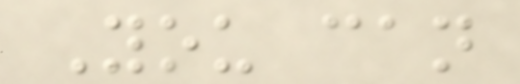You can
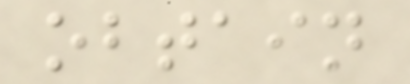obtain
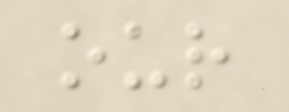our
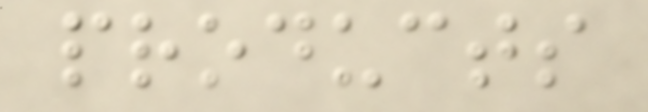products
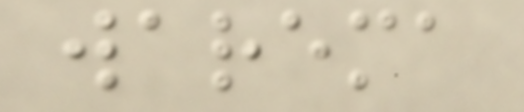warema
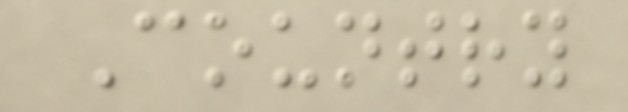Country
